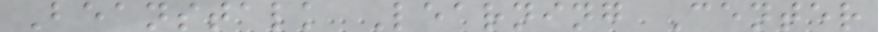Beanstalk Learning Center
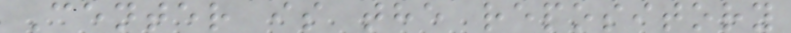Center is the repository
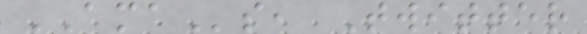AMAs, Twitter
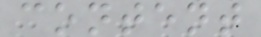content
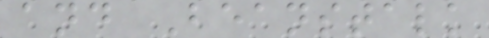and Beanstalk
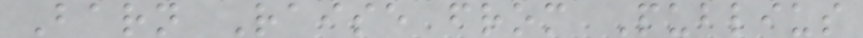Barn Raise from Publius
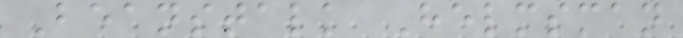Beanstalk Helmsman
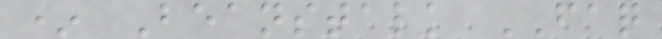* Beanstalk FAQ
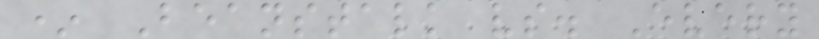* Beanstalk vs. Every
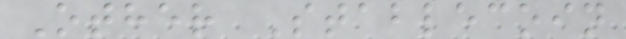Other Stablecoin
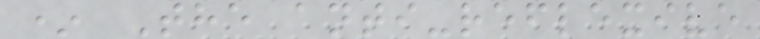* The anti-reflexive
